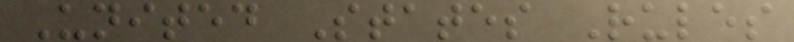United States Rules
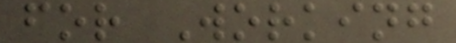for Working
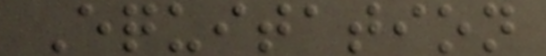Equitation
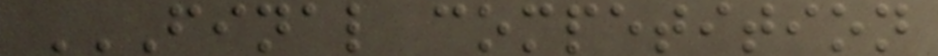FINAL COMPETITION
